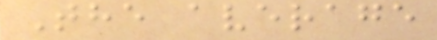The average
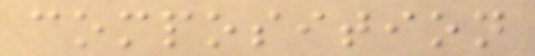composition
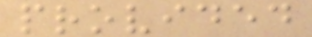provided
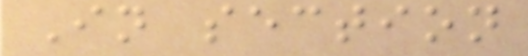In section
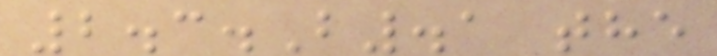2.3.B.1 the
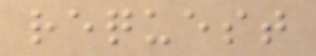request
